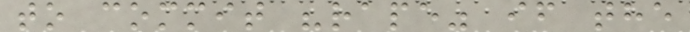to commit "rape" if the
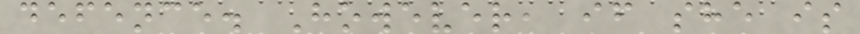defence. However, if she is
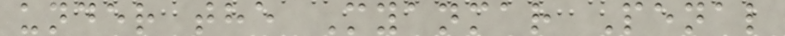under the Myanmar Penal
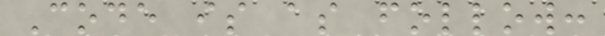Code is as follow:
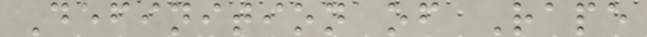Definition of Rape
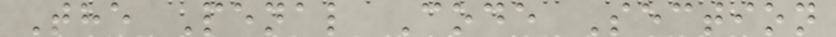The Penal Code Section
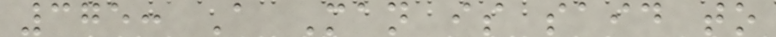375: A Man is said to
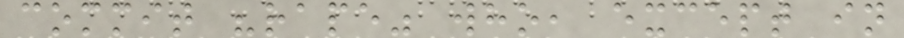commit "rape" who, except in
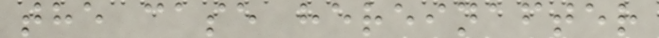the case hereinafter
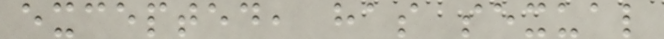excepted, has sexual
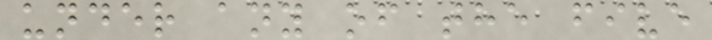under any of the five
